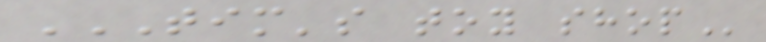TIM'S TOY SHOP
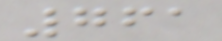761
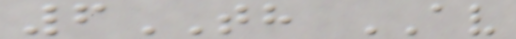6TH AV
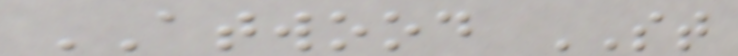ATWOOD ST
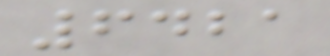6421
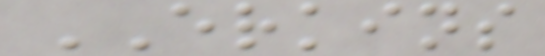ERKINS
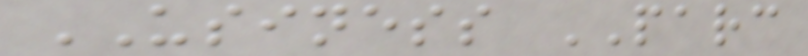USINESS PARC
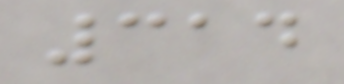314
